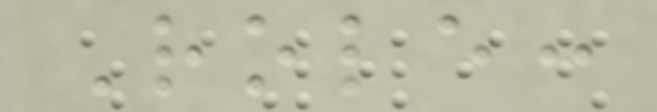Role:
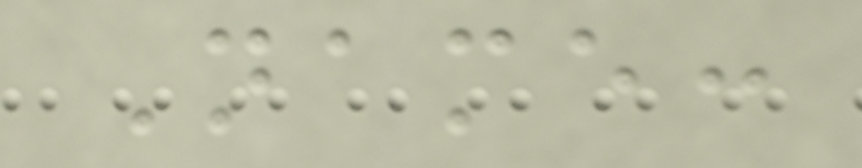Name:
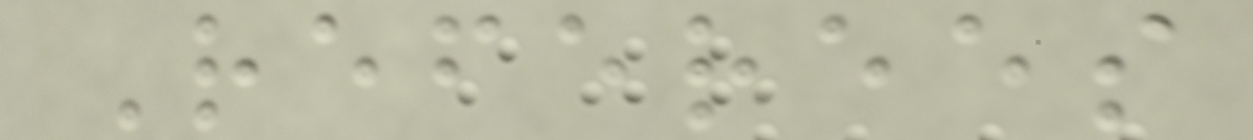Referees
